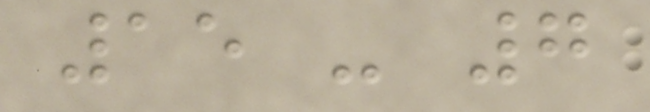15 - 7
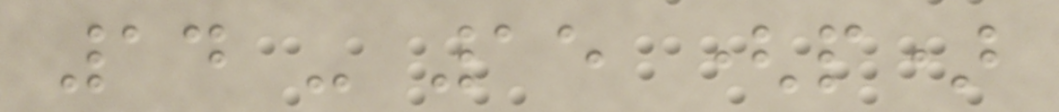14 - 15 (p)
